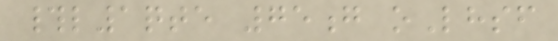#l1qte 75g oLhsf
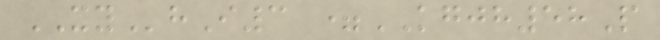XYhI3 =KGJH58P
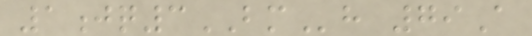1jq3BMh 79A
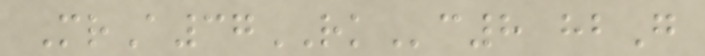MrA37RKc8 hbG
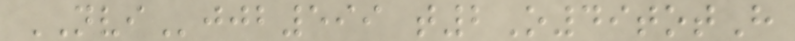NVIjjb599 t2O49totH
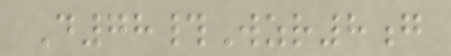D78#Wzr8g
